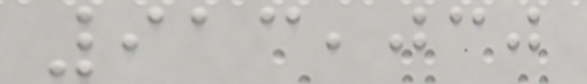913,030
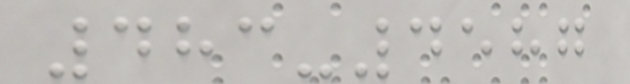483-4587
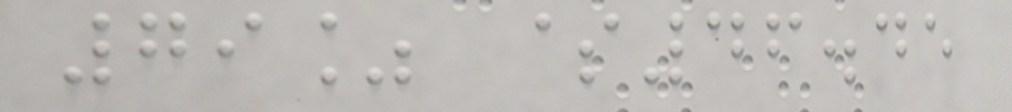79% $46.45
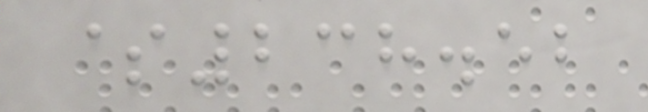$238.52
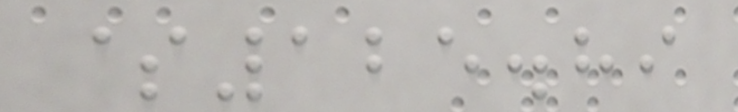$125.89
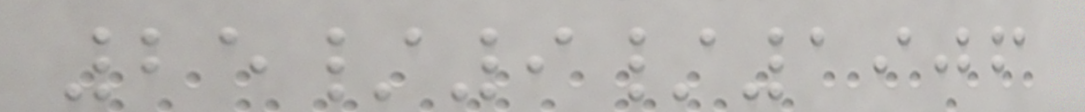25/9/1906
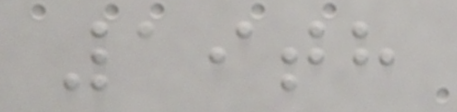19th
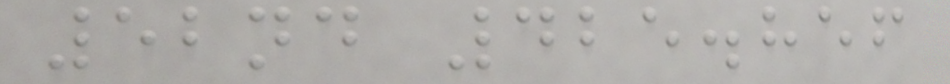52nd 425.856
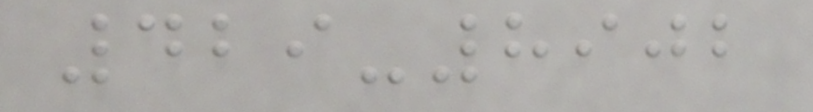429-8902
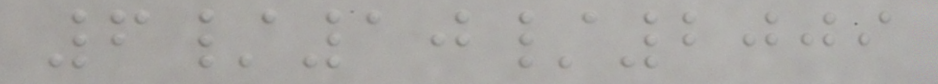6/10/2009
